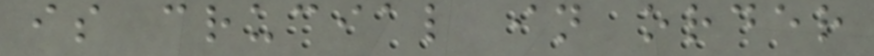is crucial in order
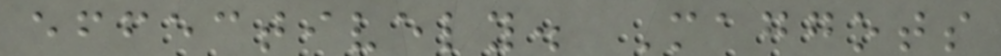effectively. Maggots
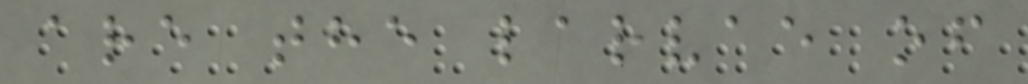are the larvae of
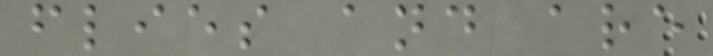flies and are
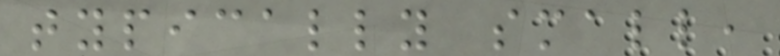typically small,
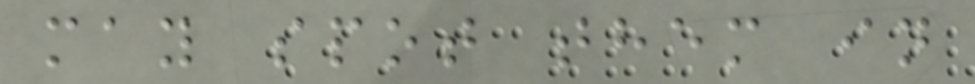may spot them in
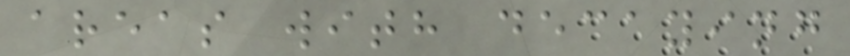areas with decaying
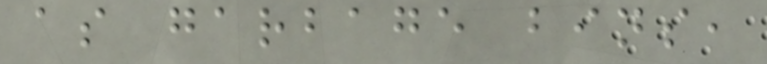as garbage bins,
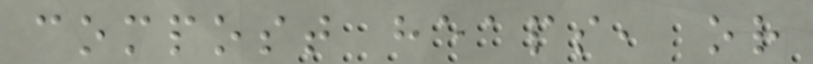compost heaps, or
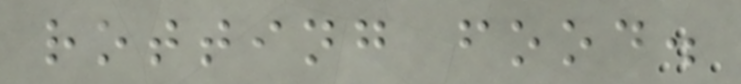rotting food.
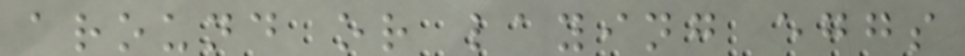around or laying eggs
